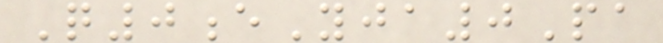Q0eYja0Pa
